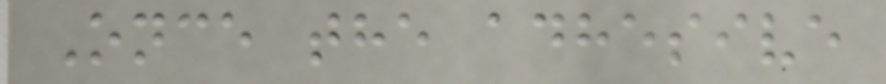Once the adhesive
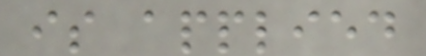is applied
